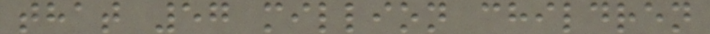that 57 million children
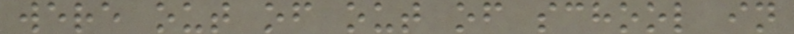were out of out of school in
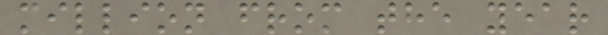million from the year
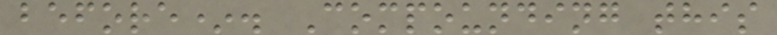before*. Compounding this
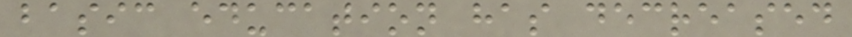basic education has decreased
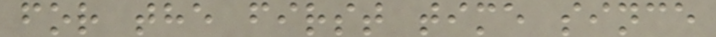for the first time since
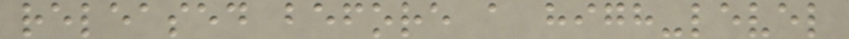released before a high-level
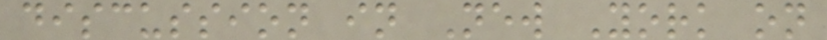discussion in New York on
